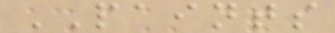PAINTS
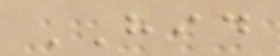HID
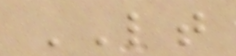LT
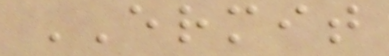ERMIT
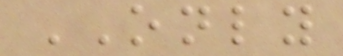ONLY
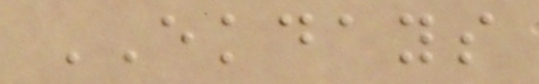EKDAYS
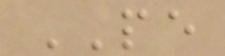PE
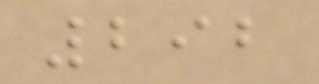292
